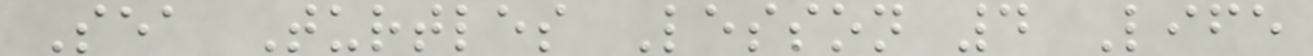Sea Turtles Lesson 4 Life
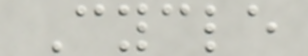Cycle
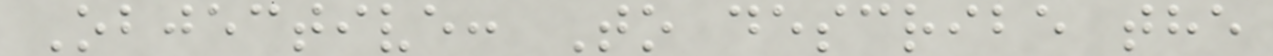Objective: To describe the
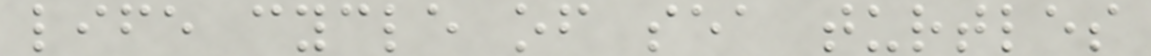life cycle of sea turtles
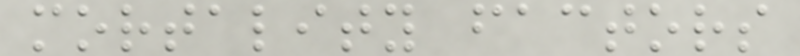mortality factors
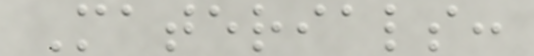Materials:
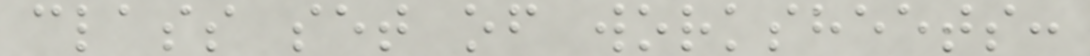class set of worksheets:
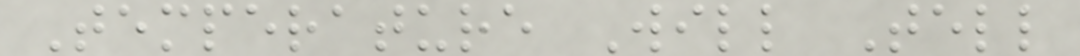Temperature Will Tell
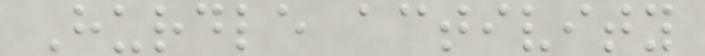Hurdle activity
